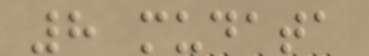8 mudata
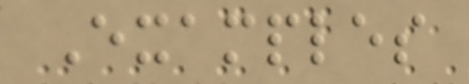Examples
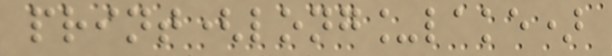print(long_lake)
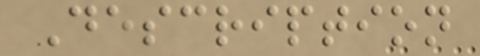Description
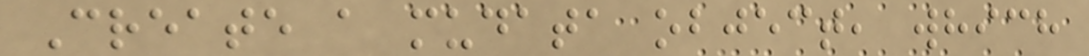Create a mudata object, which
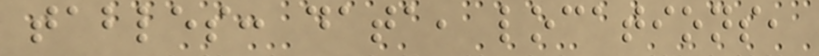tables: data, locations,
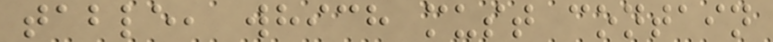table, which must contain
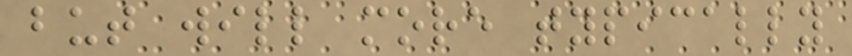but will more typically
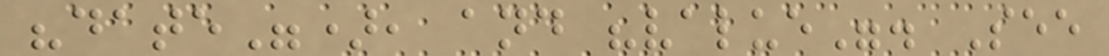"date"), and "value". See
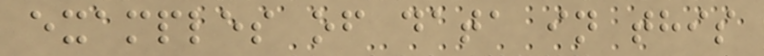examples of data in this
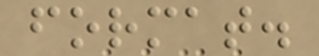format.
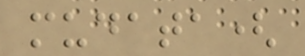mudata(
